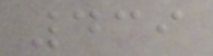439
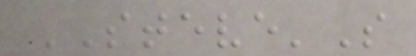STEVE'S
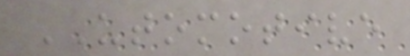UTOMOTIVE
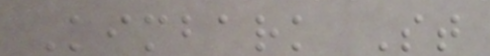Kimbark St
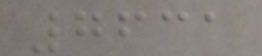7631
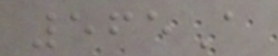565A
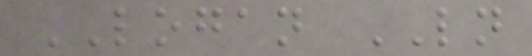LOGAN LN
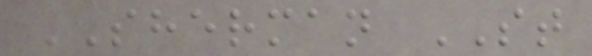SHERMAN ST
